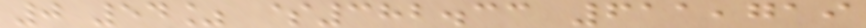0 54% $382.33 611,719
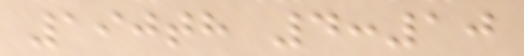190th 4:10
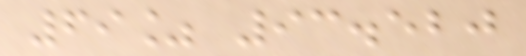69% 93.520
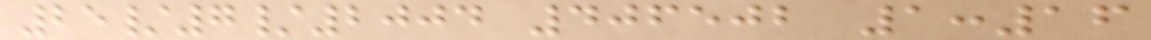25/7/2004 406502 1:16
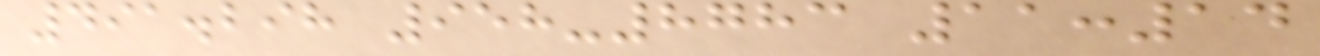491.298 958-8783 11:14
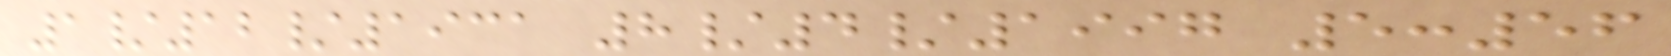1/12/1931 8/4/1997 5:56
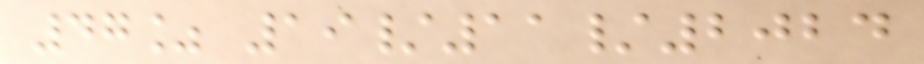47% 19/11/2024
